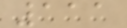111
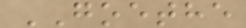GOETHE
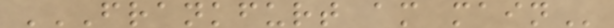FRANKFURT AM MAIN
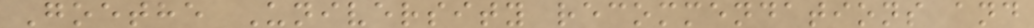Goethe University recommendations and
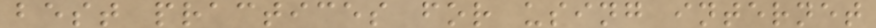best practices for using internet
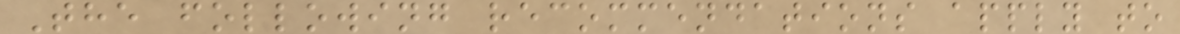The following recommendations apply to
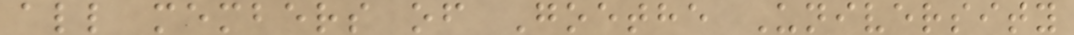all members of Goethe University
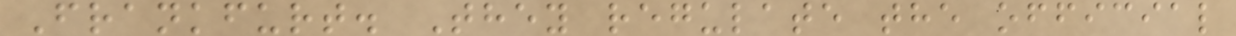Frankfurt. They regulate the official
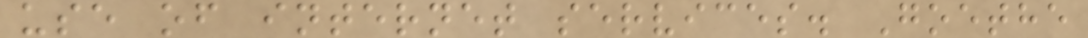use of internet services. Goethe
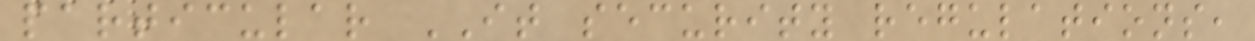particular IT security regulations,
